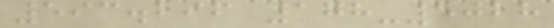593.296 178-5028
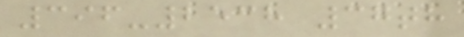396-2538 37th
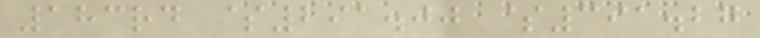183rd $291.00 $391.27
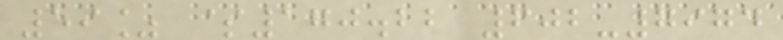59% $170.22 602-7974
